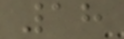18
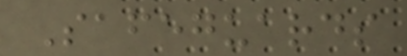Safeguards
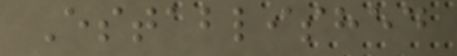Established
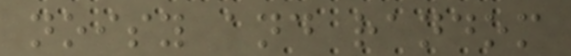noisy and random
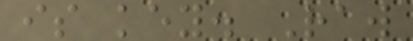is key. Raw
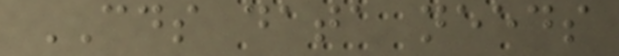CDS data needs
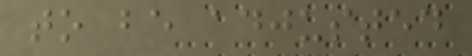to be adjusted
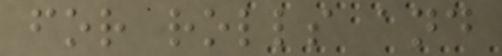for rolls and
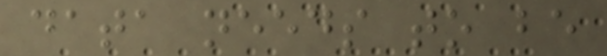data needs to be
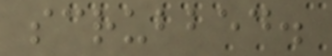scrubbed.
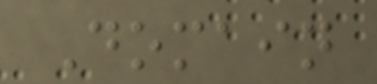Domain
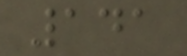141
